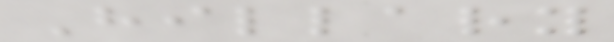Hillary
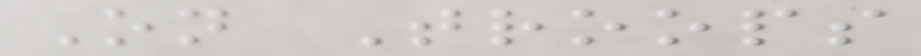On Troops
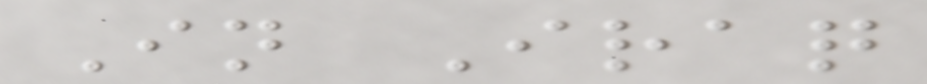In Iraq
